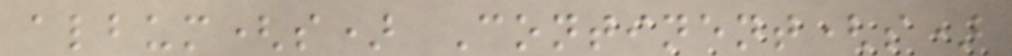album(s) Continent(s)
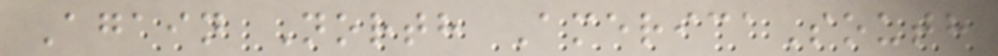Again North AmericaSouth
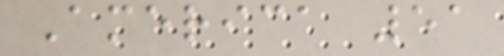America 51
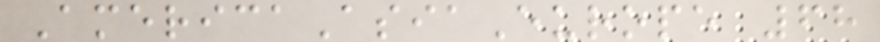AmericaAsiaEurope 68
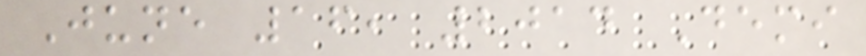June 16, 2014 Demi
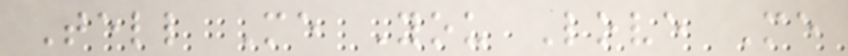Tell Me You Love Me
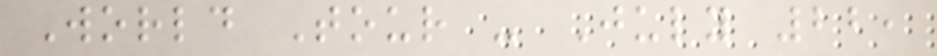World Tour - July 22,
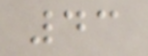43
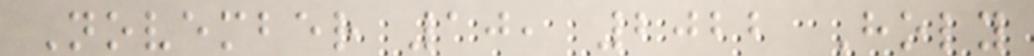November 10, 2022 Holy
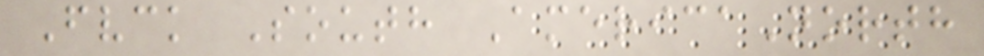Fvck South AmericaNorth
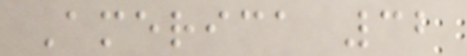America 32
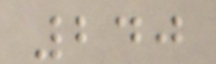240
